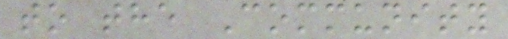to the Community
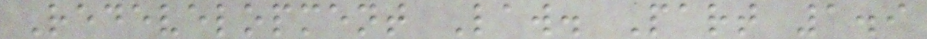Redevelopment Law. Part 1.9
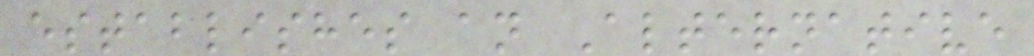establishes an Alternative
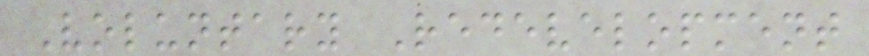Voluntary Redevelopment
